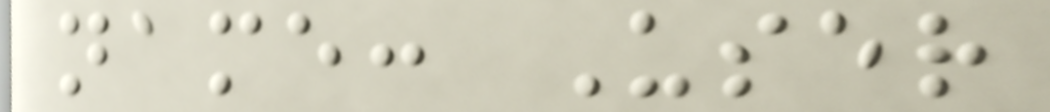name: User
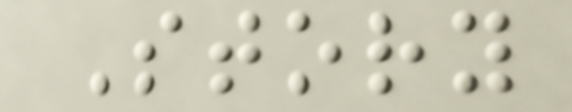Story
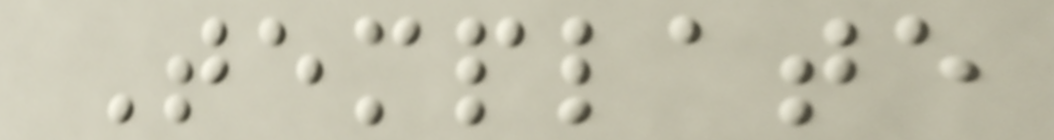Template
